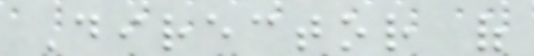Director of
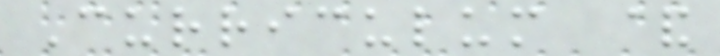Curriculum &
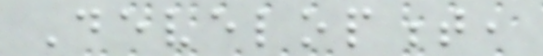Development,
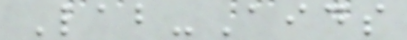Lab-Aids
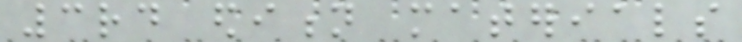3rd edition materials
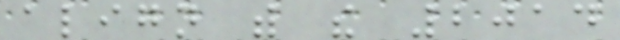align with the 2014
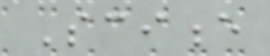Science
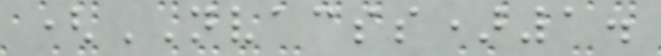(NVACSS)1.
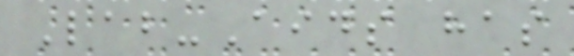Lab-Aids has
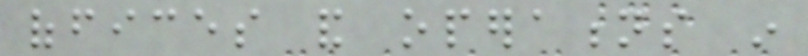offices and operations in
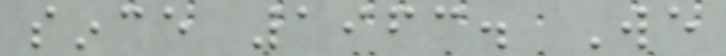since 1963. We
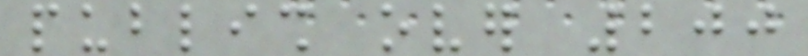publish over 200
